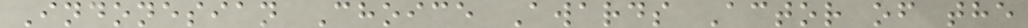Indonesian Choice Awards Actor of the
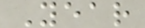Year
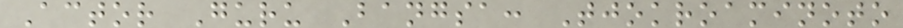Actor Guru Bangsa: Tjokroaminoto
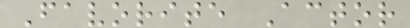Favorite Actor
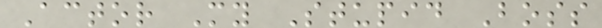Actor My Stupid Boss
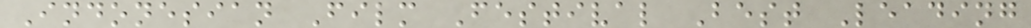Indonesian Film Festival Best Leading
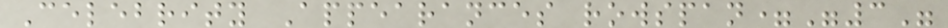Celebrity Appearances rowspan="3"
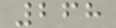268
